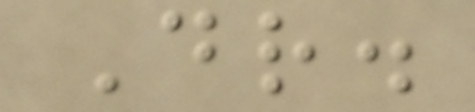Dr.
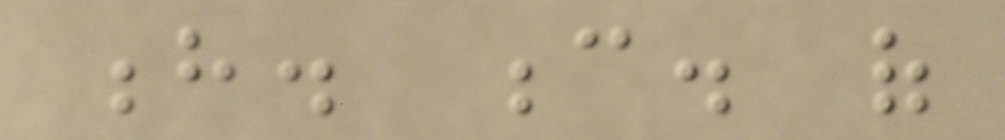h. c. of
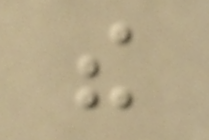the
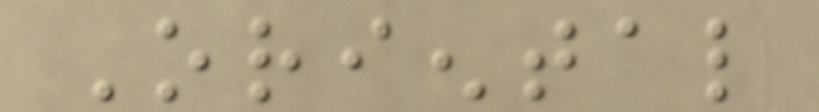Oriental
